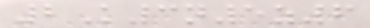2K3n5z6
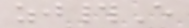zj#E
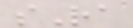sRa
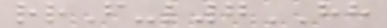rrF-l7HH
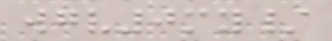wgv0my/
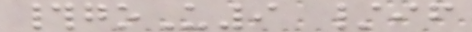#goU9 /if
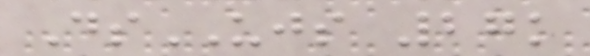DsUJS 27k
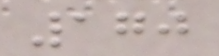170
